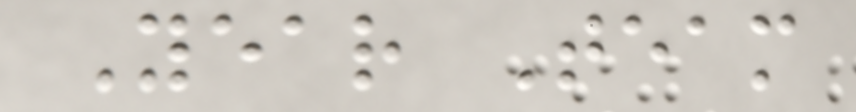Year Team
